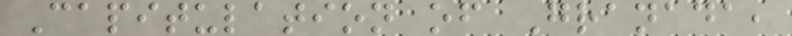Capitulation of Granada,
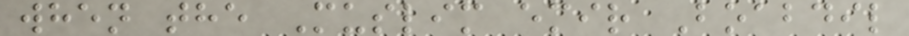when the Muslim emir Boabdil
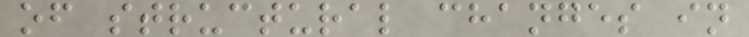of structural changes in
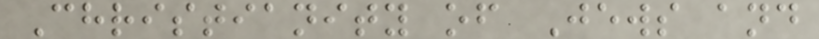Christianity of Jews and
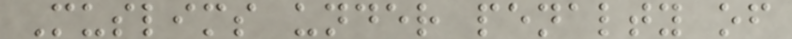Muslims under penalty of
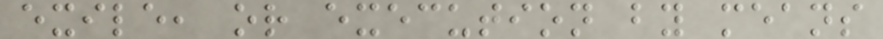exile, or execution by means
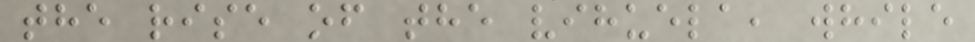the rise of the vihuela, while
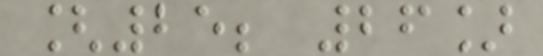[25; 26]
